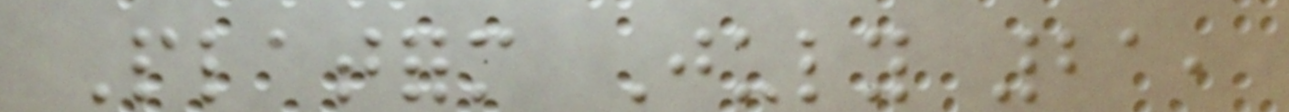Platform July 21,
